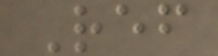Ref
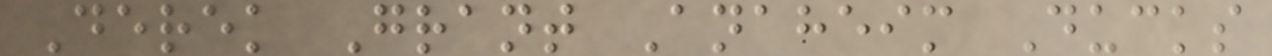Derek Grant Anaheim Ducks
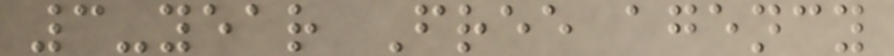3-year Free agency
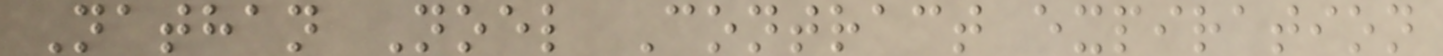Nathan Noel Contract expiration
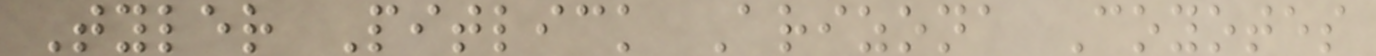Tyler Pitlick Arizona Coyotes
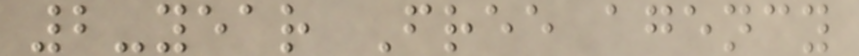2-year Free agency
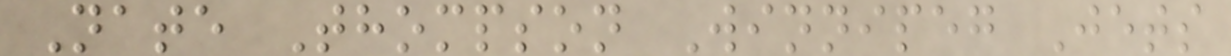Nate Thompson Winnipeg Jets
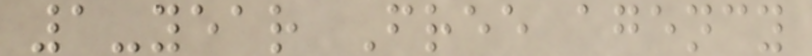1-year Free agency
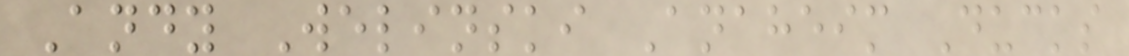Andy Welinski Anaheim Ducks
